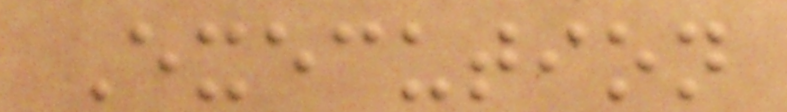Execution
